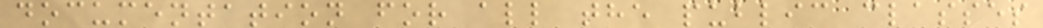documentation for all the public classes
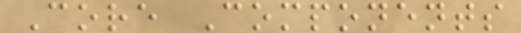Core Components
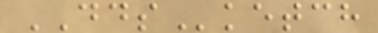DDSketch
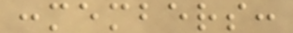:members:
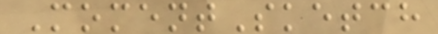MomentSketch
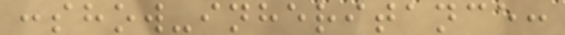:show-inheritance:
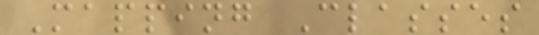Mapping Classes
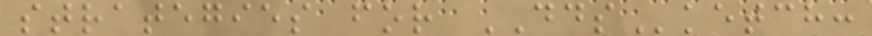strategies for DDSketch:
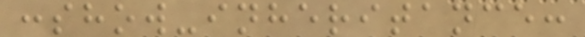:show-inheritance:
